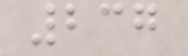237
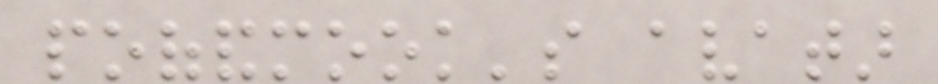poofandmook's avatar
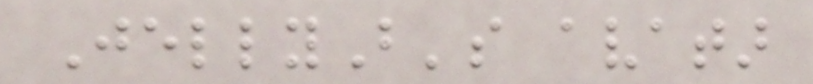JellyB's avatar
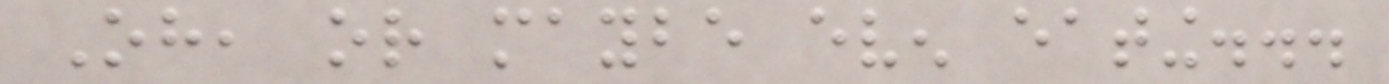Oh, or maybe even eating...
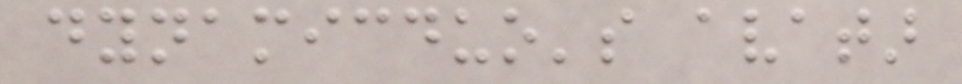dynamicduo's avatar
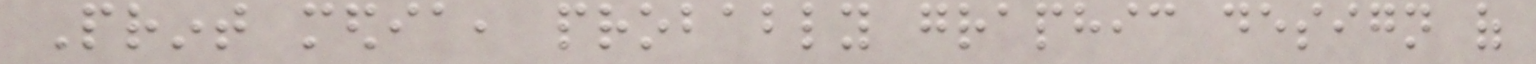Print media, probably graphic design of
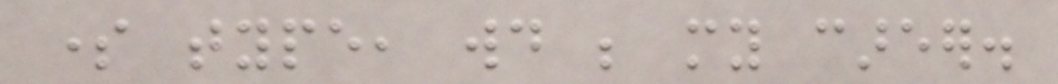some type, would be my career.
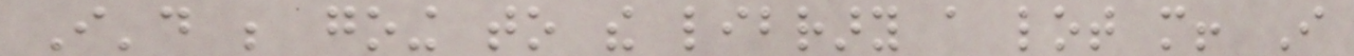I'd be going to the library a lot more! I
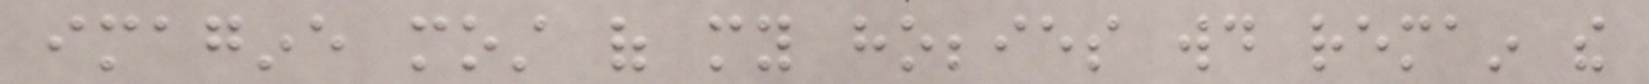imagine most of my hobbies would remain the
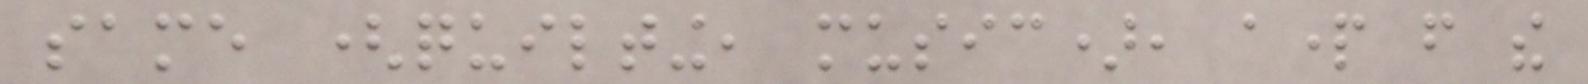same (quilting, music), apart from the
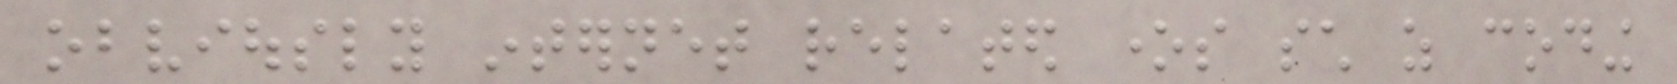obviously internet related ones such as coding
